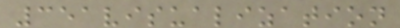351visualization
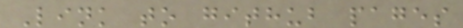Link to github pages
